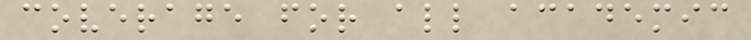coverage for all academic
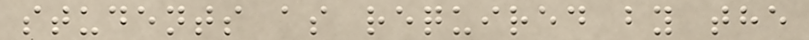students as required by the
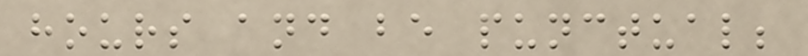hours and be punctual;
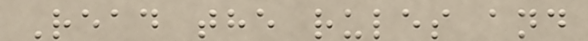Read the rules and
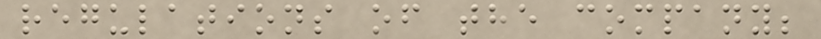regulations of the company;
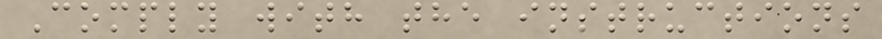Comply with the instructions
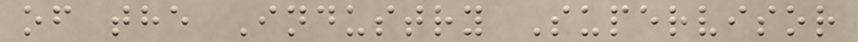of the Industry Supervisor
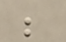;
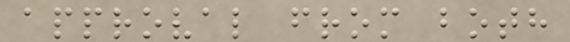approval from both
